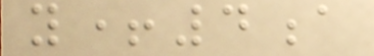y+4a
